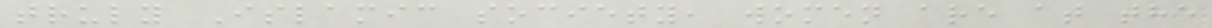truly Islamic society, women are at the
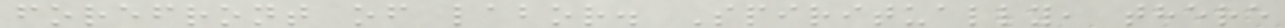forefront of labor. Spiritually, there
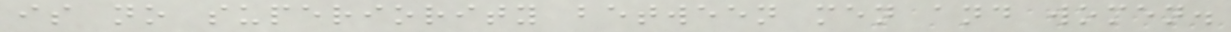is no superiority between men and women.
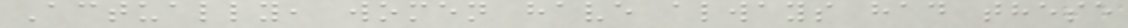Actually, women have always had these
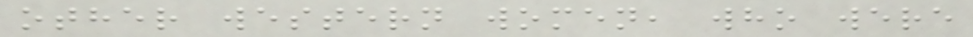other western women, who were
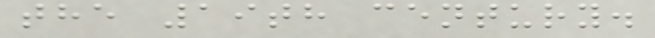the 19th century.
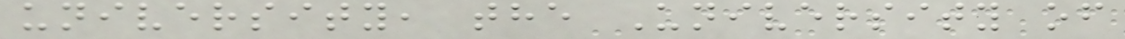university, the University of
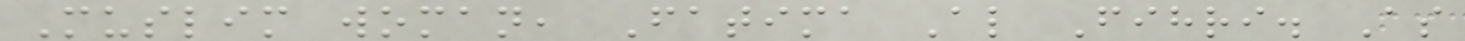Muslim woman, Fatima Al Fihri. As
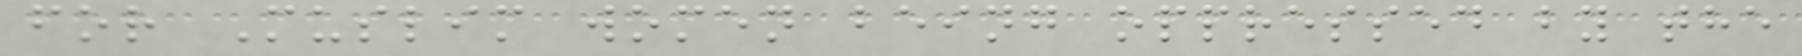for Muslim women being oppressed by the
